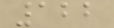122
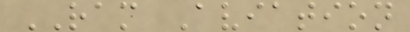RAM Aviation
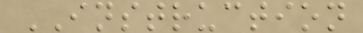INSTRUCTION
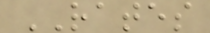RATES
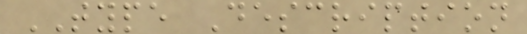TYPE Description
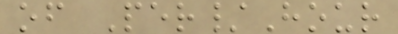of Per/Hour
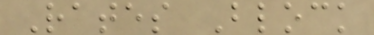Rates Block
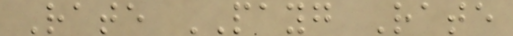Rate PAYG Rate
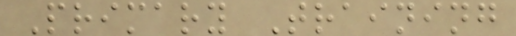Primary Training
